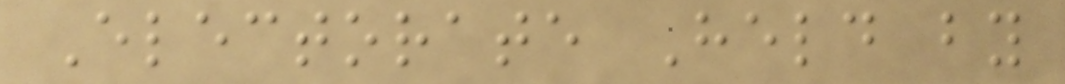Electorate Held by
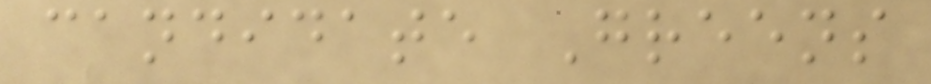candidate Greens
